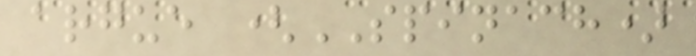argue (SPINACH)
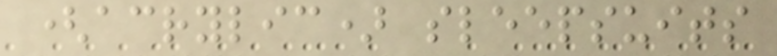(acrylic) sleepsuits
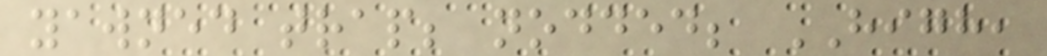yawned trap; nodded; HIGH,
